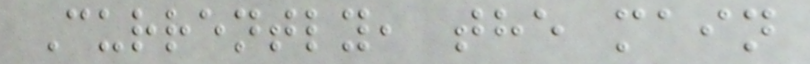Currently, the main
